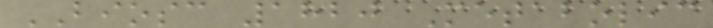BIOSC 1820 Metabolic
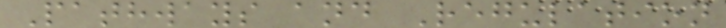Pathways and Regulation
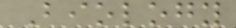Biology
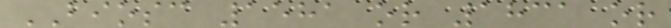BIOSC 1581 or 1831 or
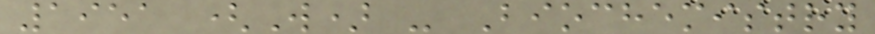1951 (W) - Biochemistry
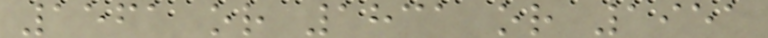1561 or 1831 or 1951
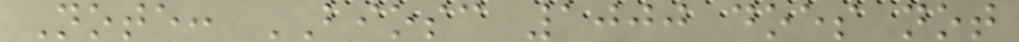Note: BIOSC 1000 does not
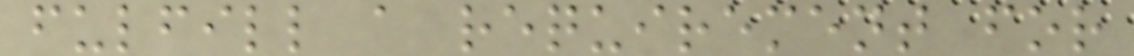fulfill a requirement for
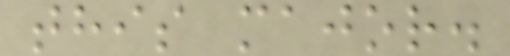this major.
